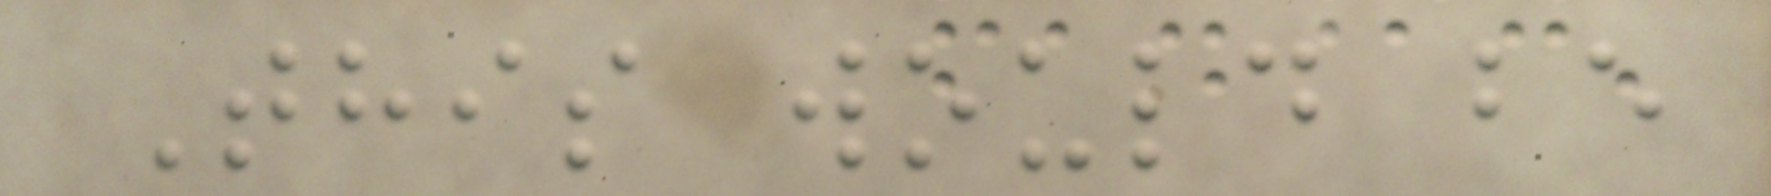This would be
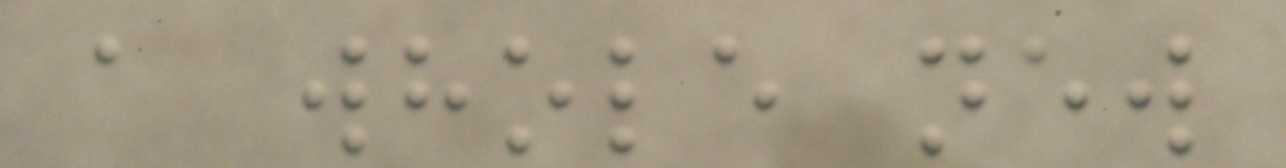a whole new
